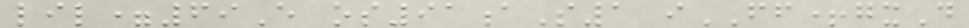lil=69E os91aS1 iFF+gxD
